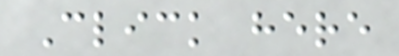Click here
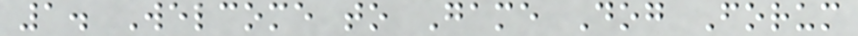1. Welcome to Game Dog Forum
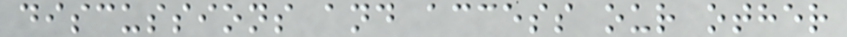discussions and access our other
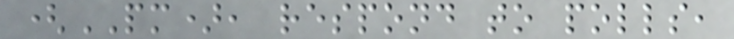(PM), respond to polls,
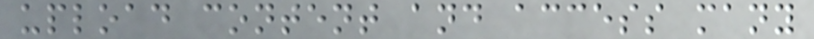upload content and access many
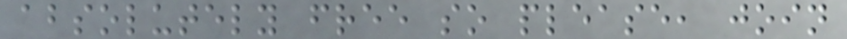absolutely free so please, join
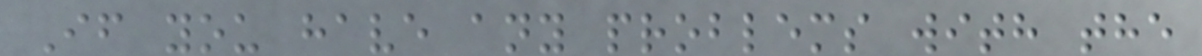If you have any problems with the
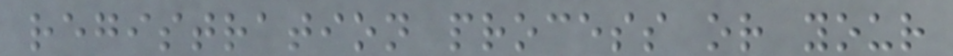registration process or your
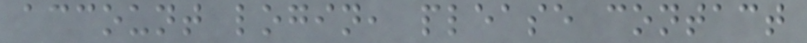account login, please contact
